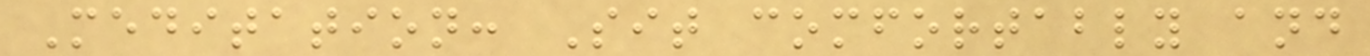Meditation: Sit comfortably and
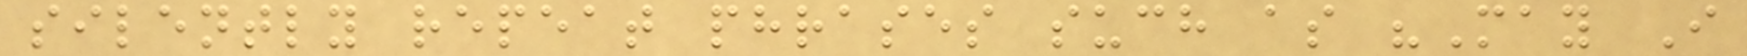silently repeat phrases such as "May I
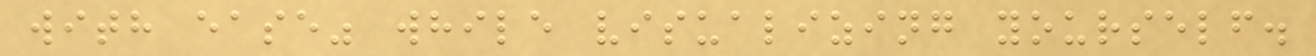with ease" while visualizing yourself.
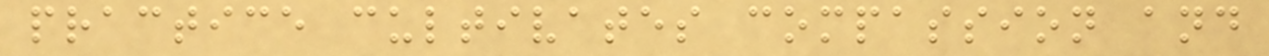practice cultivates compassion and
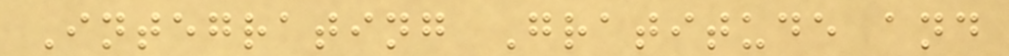Integrating Gratitude and
